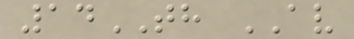14TH AV
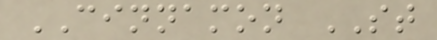CINNAMON ST
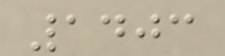1403
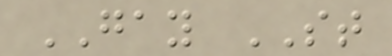GAY ST
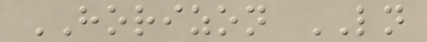HORIZON LN
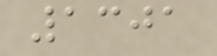1301
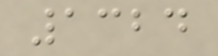1324
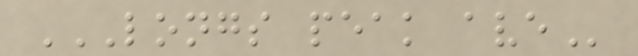LONGS PEAK AVE
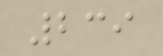239
